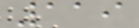119
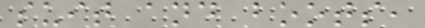suit and boots,
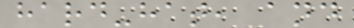hard-hat, and
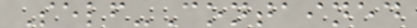Self-Contained
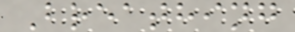Breathing
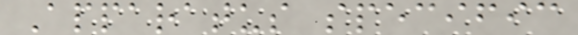Apparatus specific
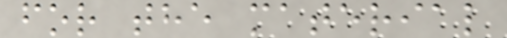for the material
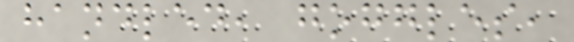handled, goggles,
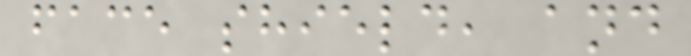face shield, and
